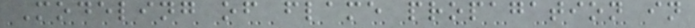Modeling of flame propagation in
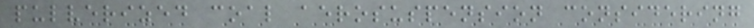pulverized coal aerosuspension considering
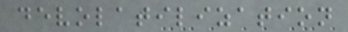devolatilization
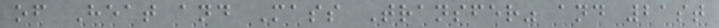of Heat and Mass Transfer" and 21st
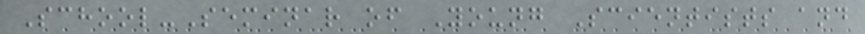School-Seminar of Young Scientists and
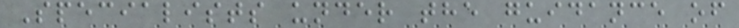Specialists under the guidance of
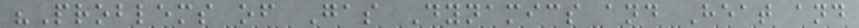"Problems of Gas Dynamics and Heat and
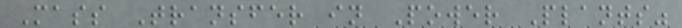Mass Transfer in Power Plants"
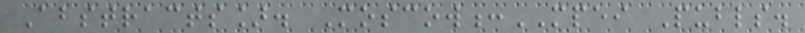Abstracts]. Moscow:MPEI Publs.
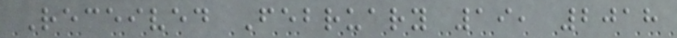Received February 19, 2018
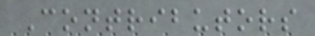Contributors
